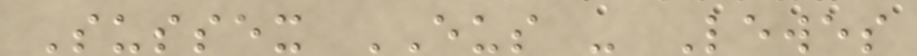Sussex EUS - Lewes
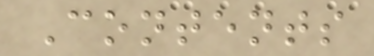Contents
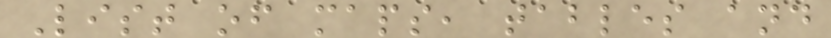List of maps, tables and
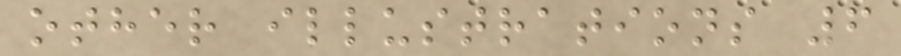other illustrations 6
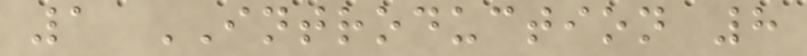1 INTRODUCTION 8
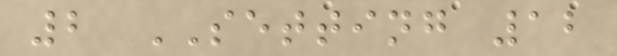2 SETTING 12
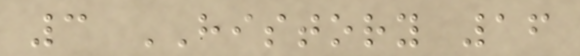3 HISTORY 16
